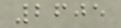2605
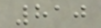810
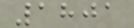1801
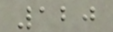120
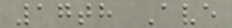17th Ave
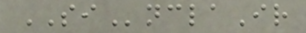SInclaIr
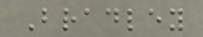Bradley
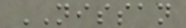NISSAN
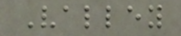Valley
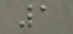1
